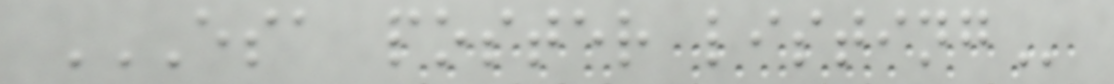ESA POSTER LISTING
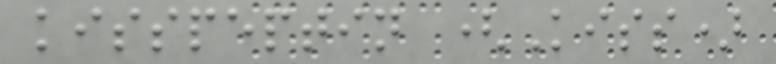kisspeptin (Kiss)
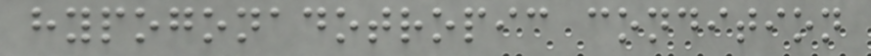hypogonadotropic condition
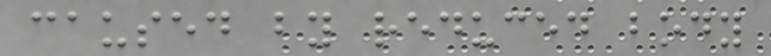caused by reduced body
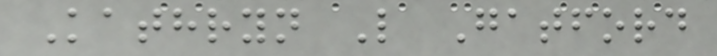Kathryn L Gatford
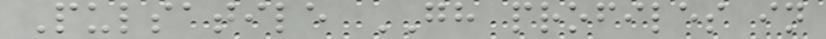Pulsatile GH profiles in
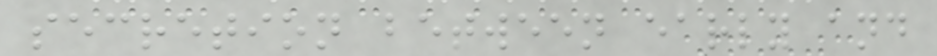secretion between early and
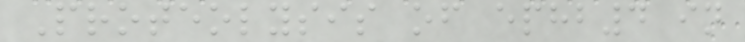Proteolysis of ephb4 in
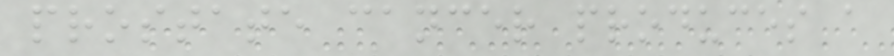prostate cancer produces a
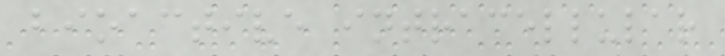bioactive intracellular
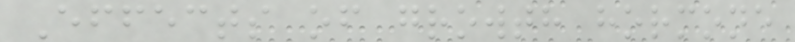Effects of growth hormone
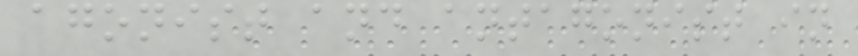agonist and antagonist in
